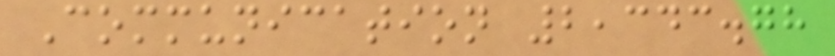Communication 2,343.78
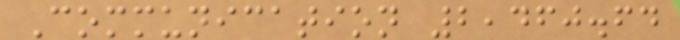Communication 2,460.64
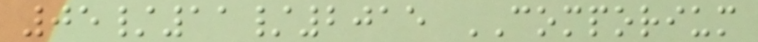05/11/2015 COMPORIUM
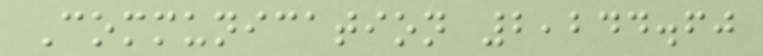Communication 2,244.60
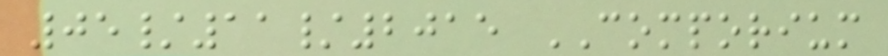05/11/2015 COMPORIUM
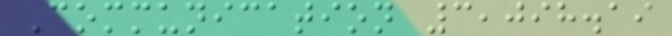Communication 3,098.19
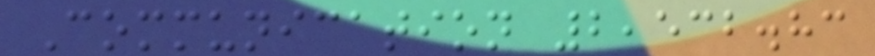Communication 2,532.83
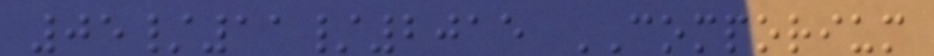05/11/2015 COMPORIUM
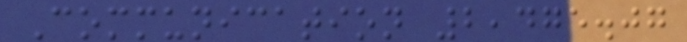Communication 2,475.07
